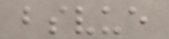bsvue
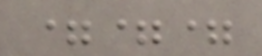===
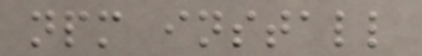npm install
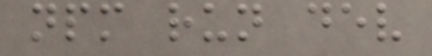npm run dev
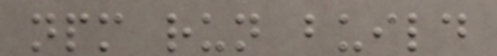npm run build
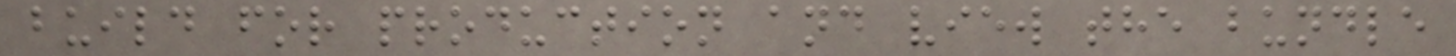build for production and view the bundle
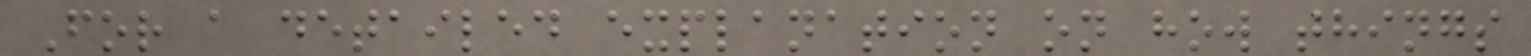For a detailed explanation on how things
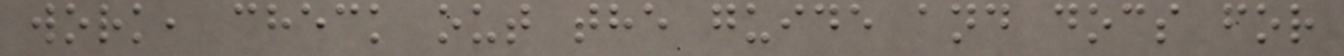work, check out the guide and docs for
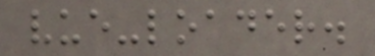vue-loader.
